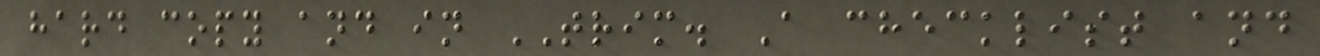hard copy and in TRIM. A checklist and
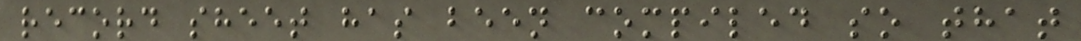record sheet has been compiled so that
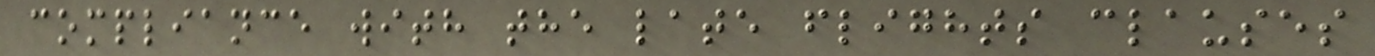compliance with the late flights clauses
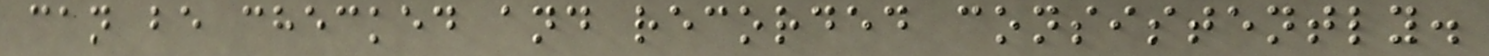can be checked and recorded consistently.
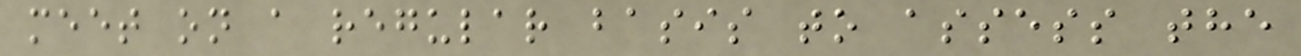meet on a regular basis to assess the
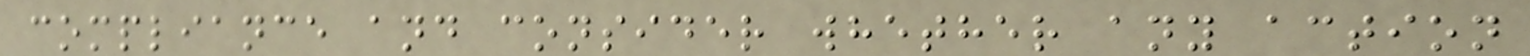compliance and consider whether any action
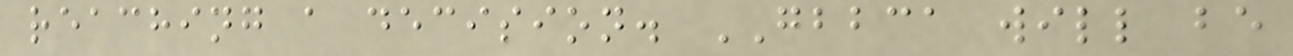reaching a decision. GBBCA will be
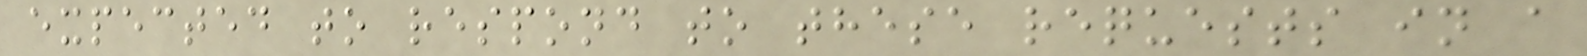expected to respond to these requests in a
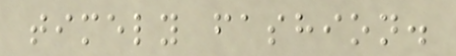timely fashion.
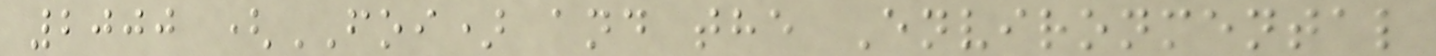2000 (FOI) and the Environmental
